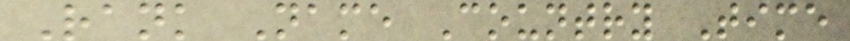Rank Name Country Time
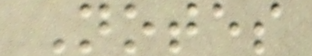Notes
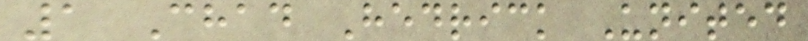1 Chad Hedrick United
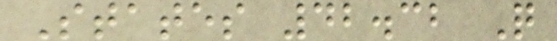States 42.32 Q
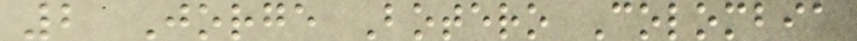2 Jorge Botero Colombia
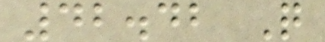42.42 Q
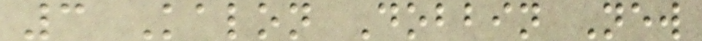3 Kalon Dobbin New
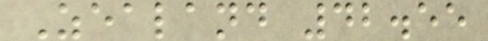Zealand 42.55
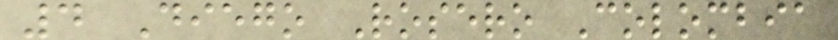4 Diego Rosero Colombia
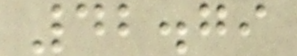42.79
